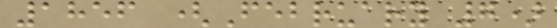1856 (February 7)
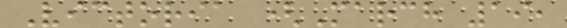Victoria (March 19,
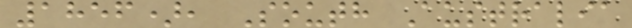1856), South Australia
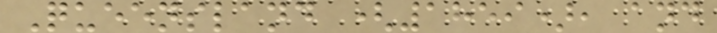Queensland (1859), and
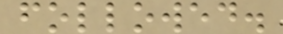followed.
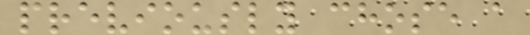previously chose a
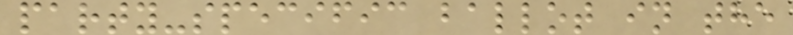party-specific ballot in the
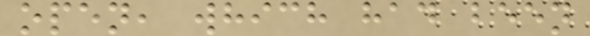open, which had been
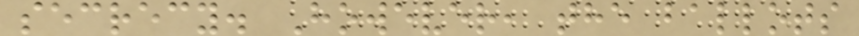secrecy. However, the ballots
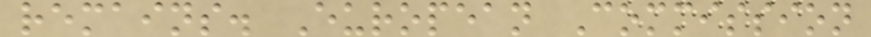remains. European Commission
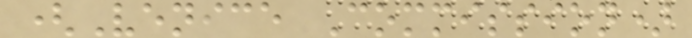(Venice Commission)
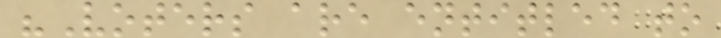"Voters are entitled to
